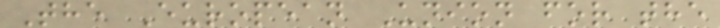The European Union for the
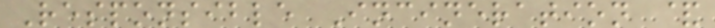Responsible Incineration &
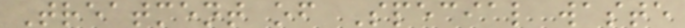Treatment of Special waste
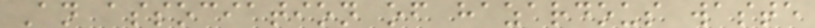An association of hazardous waste
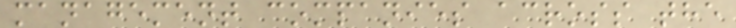management companies across the
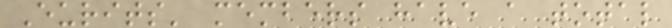Eurits' members have a total
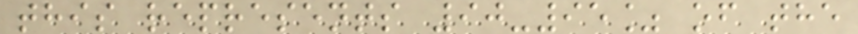this represents 90-95% of the
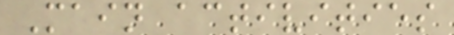Main activities
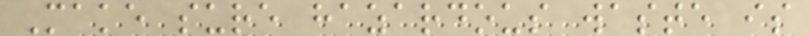Make sure hazardous waste is
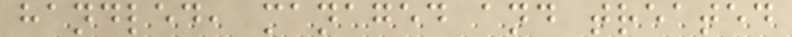handled, managed and treated
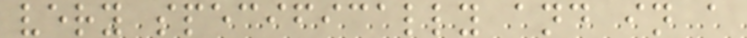very specifically and in a
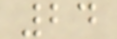24
